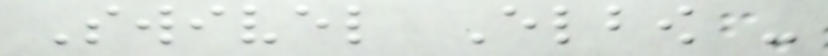Swivel Elbow -
